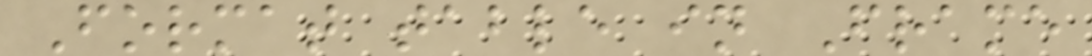Format table in Frame
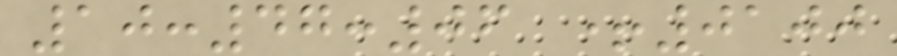10:47:06 +0100
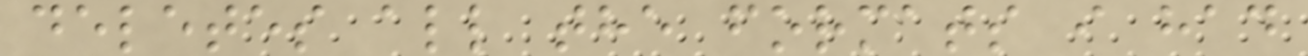deletes all the formats i had
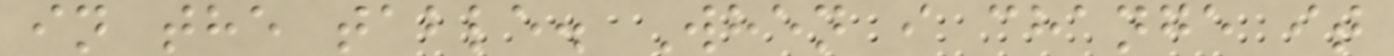in the table. When i change it
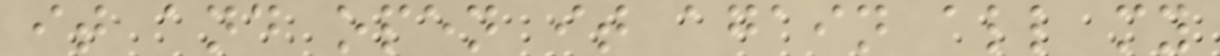it and open it again all my
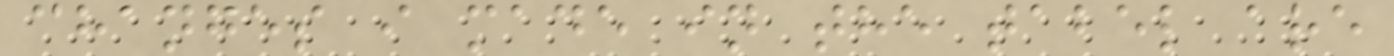changes i made in the tabel are
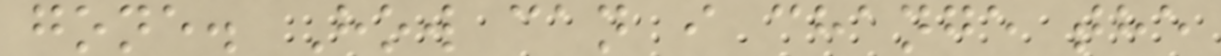gone. How can i change the
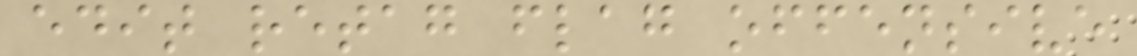edit retag flag offensive
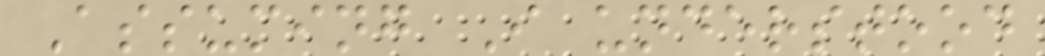Assuming I understood
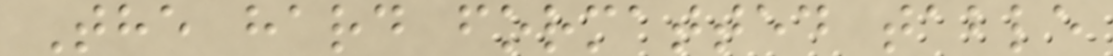The hard formatted table
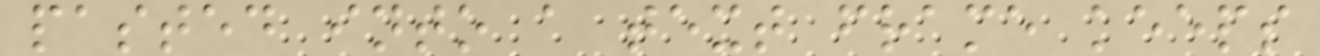pasted into a text frame keeps
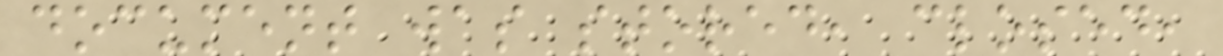document was stored, closed,
